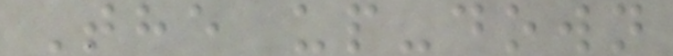The up-down
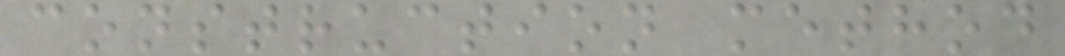construction method
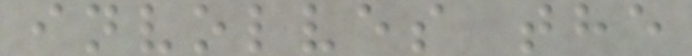involves the
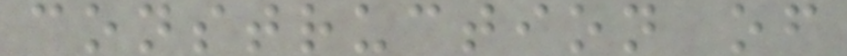construction of
